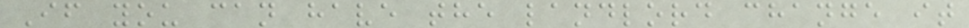If you can have the landlord change it
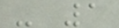- 1
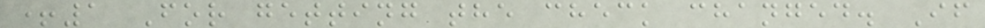+1 For getting the check changed. If
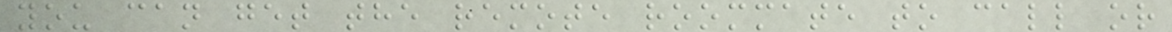you can get the remote roommate to call or
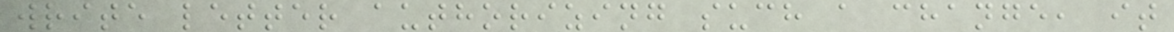write letter authorizing such a change, it
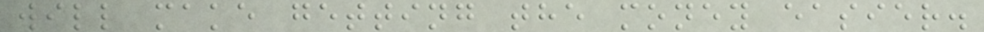will make getting the money easier.
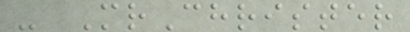- MrChrister
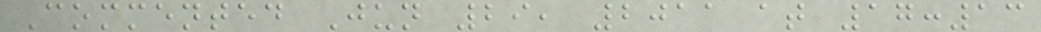Commented Jun 29, 2011 at 17:13
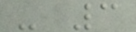- 3
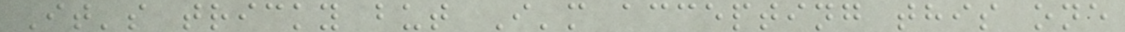It's tricky but I'm accepting this one
